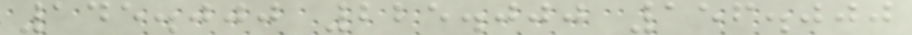145.000 225.000 156.000
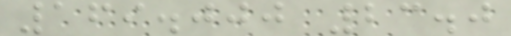169.000 23.0
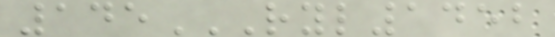145RYL1452
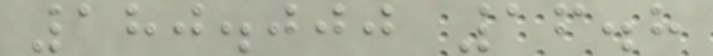180.000 16.8
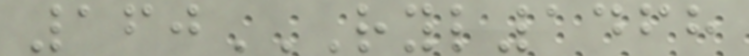160RYL1468
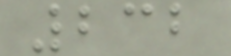232
